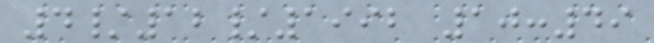4/12/1992 10:49
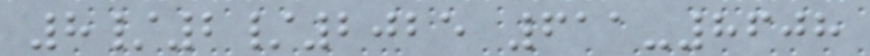8/2/2025 611-8608
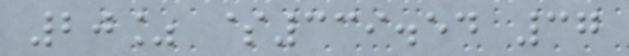20% $339.54 37
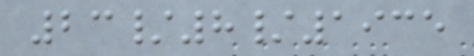23/8/1935
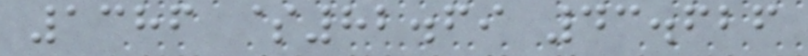1386 $82.69 43.626
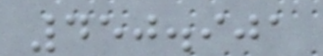450.901
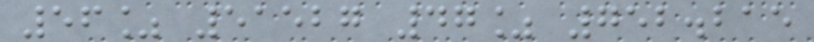56% 51527 47% 752.215
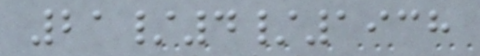21/4/1938
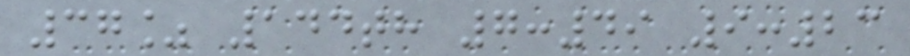37% 144th 7:49 9:23
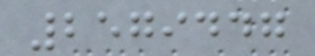2579447
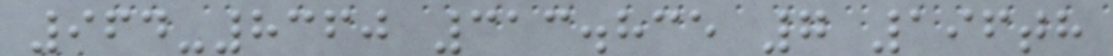964-8360 313.835 7 196th
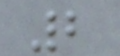2
